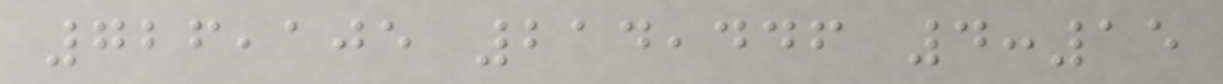726,105 214,446 4:15
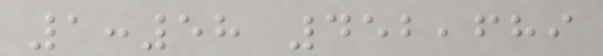1:58 452,689
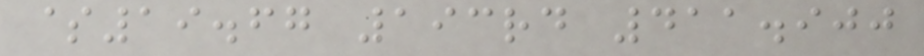$19.67 193rd 411.900
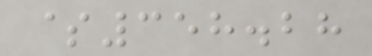$358.28
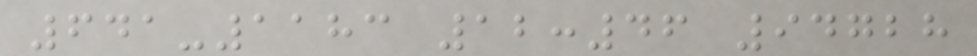641-1183 12:46 94728
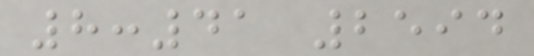8:41 2594
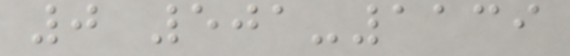0 501-1139
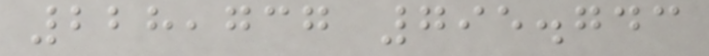228,737 795.743
